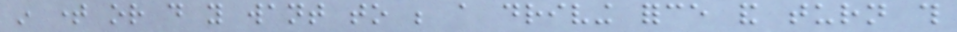in time or do you want to be a driving force and turn this
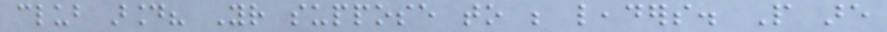club around? Your suppose to be leaders. People are
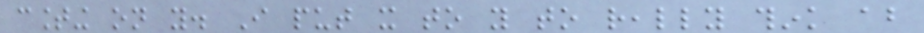counting on you. I put it to you to really think about
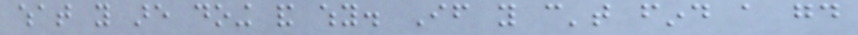what you are doing and why. If you can't find a good
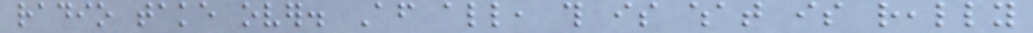radio take over. After all, this is what is really
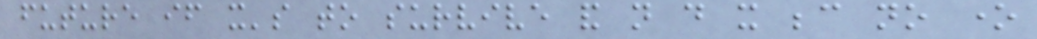future if it's to survive and not do it because no one
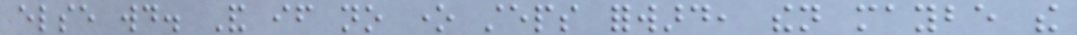else would. And if no one steps forward, then maybe the
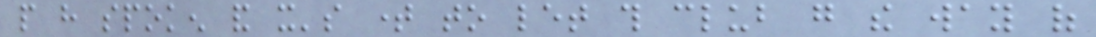people have spoken and it's time to let this club go the way of
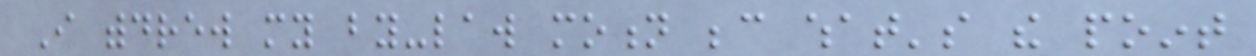I withdrew my by-law motion because what's the point
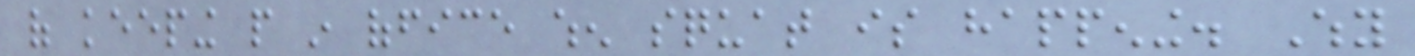of keeping people in office when squat is happening. Why
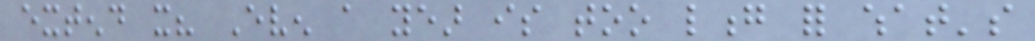extend it? Even a year is too long for what's
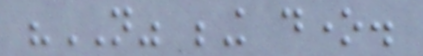"NOT" being done.
